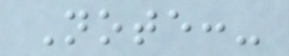Note:-
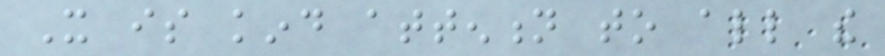It is kind attention to all the
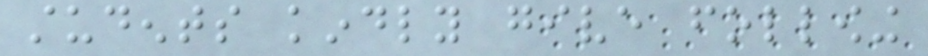students kindly give following
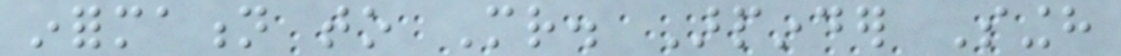information to Mr. Arpinder Singh
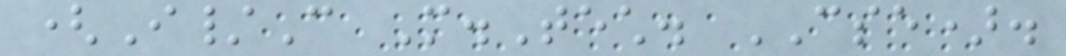(I/C M.Tech. CSE).
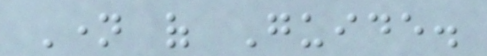Name of Guide.
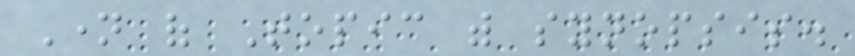Name of Topic with synopsis.
